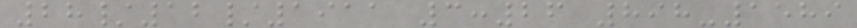28/12/1911 3:26 898-1589
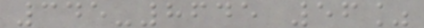345-8645 56%
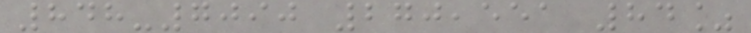848-7090 270,551 84%
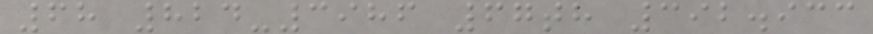68 824-3986 67th 392.933
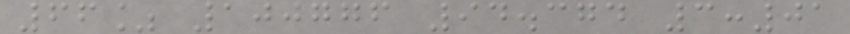66% 100776 94.374 3:01
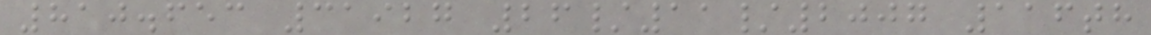810.653 31927 26/11/2007 116th
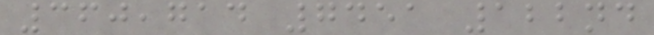360,714 7451 122nd
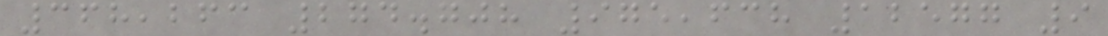368,263 274.708 975,638 12577 9
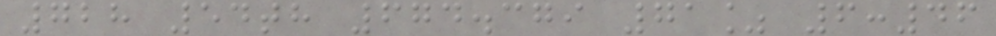728 54th 674.379 71% 6:46
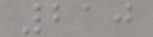210
